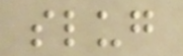slug
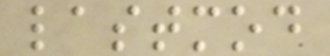lastmod
